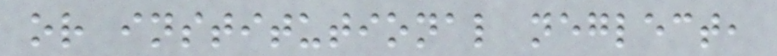or institutional neglect,
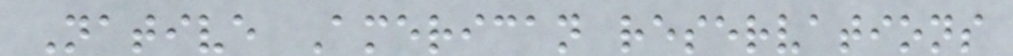Native American reservations
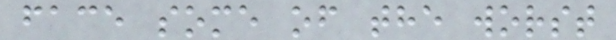face some of the worst
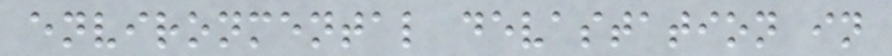environmental devastation in
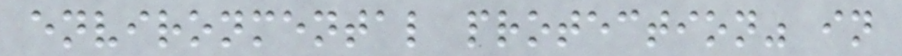environmental protection" in
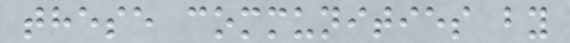these communities by
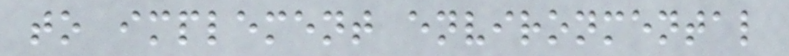to implement environmental
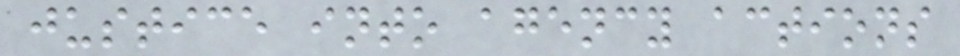justice into agency actions
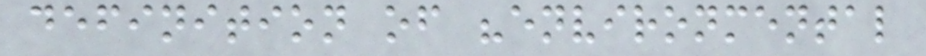definition of "environmental
